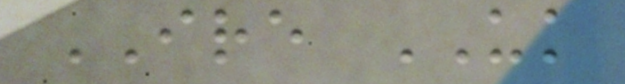IRE UK
